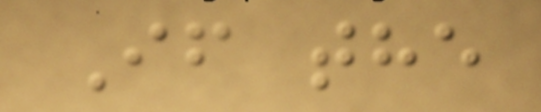If the
